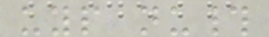uyp nu#
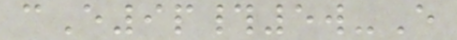cE9p#5w-E
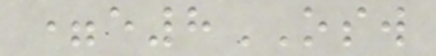=e8OSW
